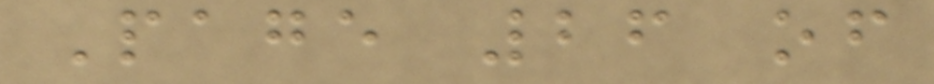Page 26 of
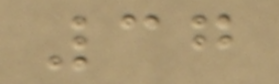37
